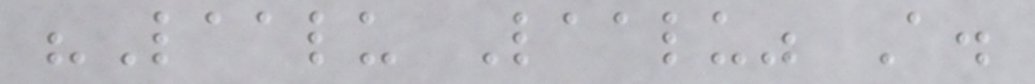"Laalu Laalu" A.
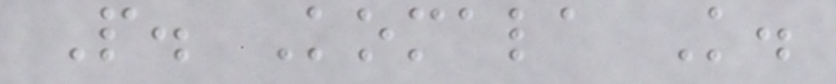P. Komala K.
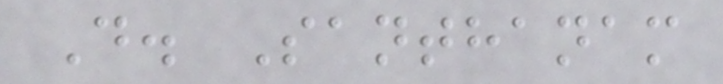D. Santhanam
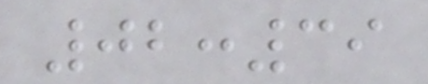02:39
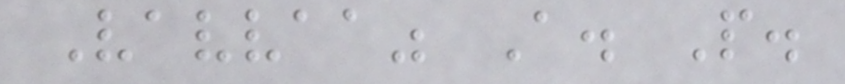Vavvaa" A. P.
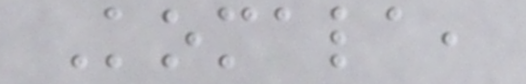Komala,
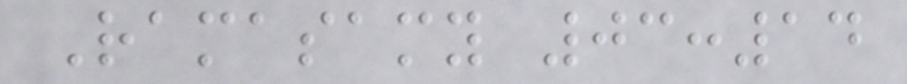Ramasamy 03:14
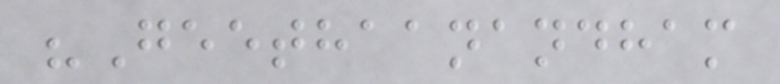"Geethaanandham
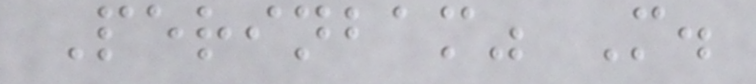Perinbam" M.
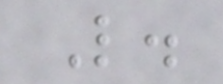L.
